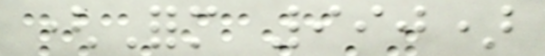(Form 990)
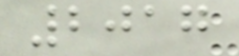2017
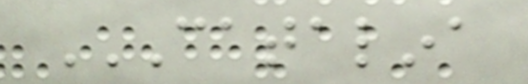CATALINA
